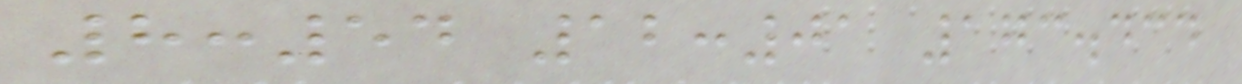8:54 12:01 173.434
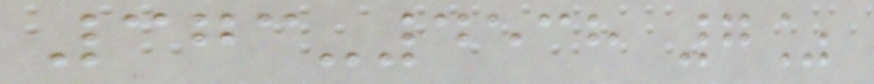373-4538 7%
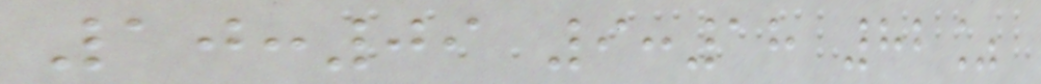10:09 9:18 82%
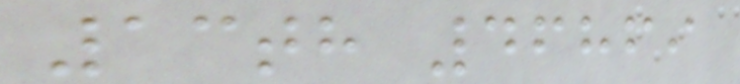13th 46869
